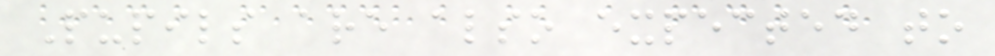Pupils are also expected to
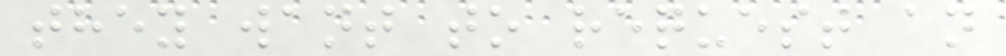they want to request an
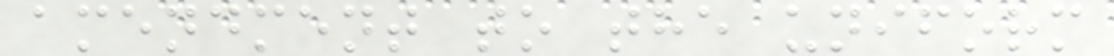amendment to the uniform
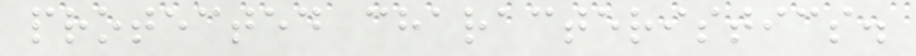protected characteristics.
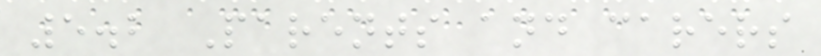5.2 Parents and carers
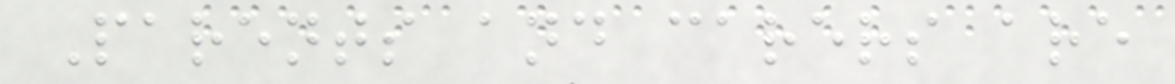Parents and carers are
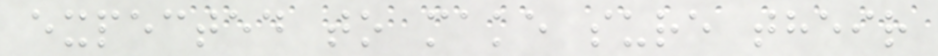expected to make sure their
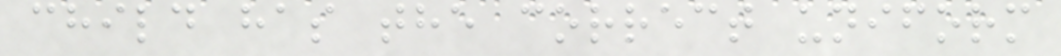child has the correct uniform
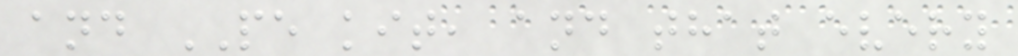and PE kit, and that every
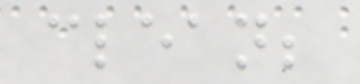clean;
